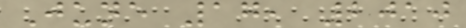June 17, 2010
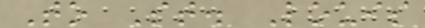To St. Louis
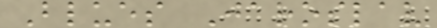Blues Jaroslav
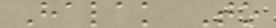Halak To
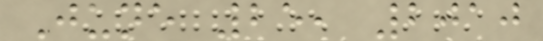June 25, 2010
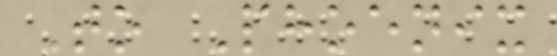To Phoenix
